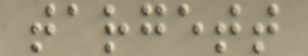targett
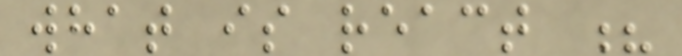what is react ?
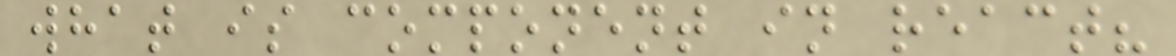what is component in react?
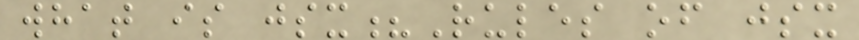what is jsx?Rules of jsx
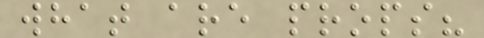what are props?
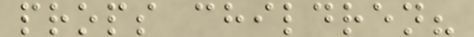props children?
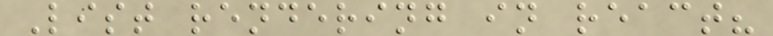List rendering in react?
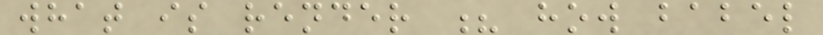what is render ? how babel
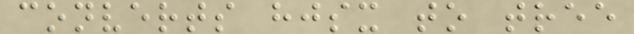converts hjsx to tree
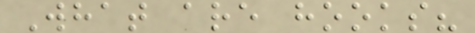What are hooks?
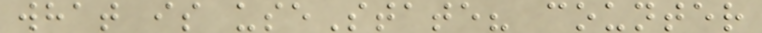what is useState? counter
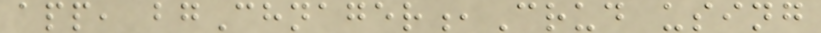app, bgChnager,Crud using
